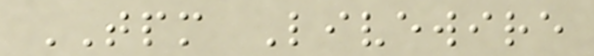TPM Livewire
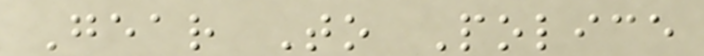Gear To Police
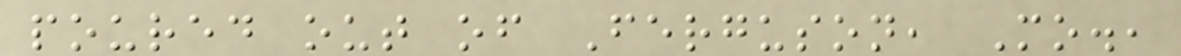poured out of Ferguson, Mo.,
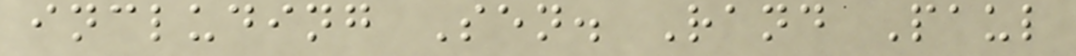including Sen. Rand Paul
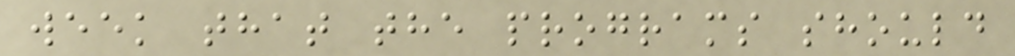week that the programs should
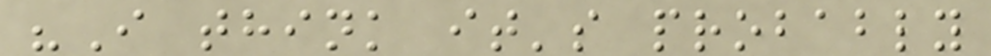"I think it's probably
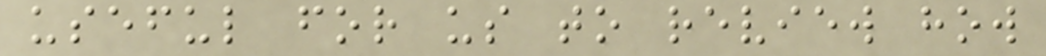useful for us to review how
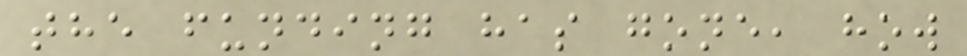the funding has gone, how
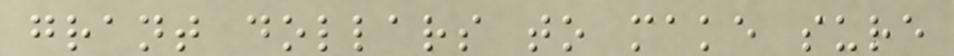grant dollars to make sure
